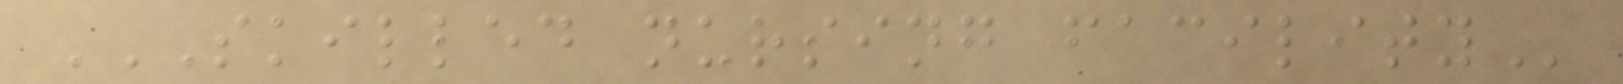SKILLED NURSING FACILITY
